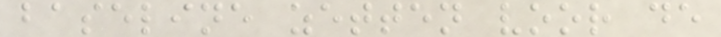baseline zetten voor de
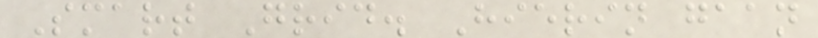Smart Grid. Hierin gaan
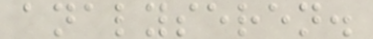analyseren.
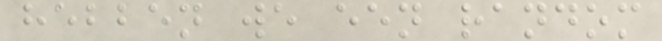hebben we een random
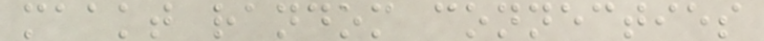maakt random connecties
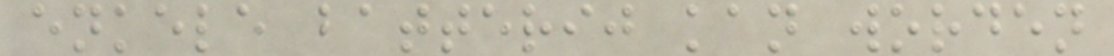enkele batterij kan worden
